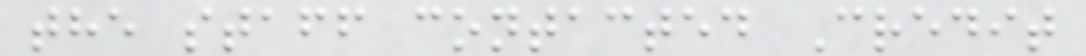the staff contacted Credit
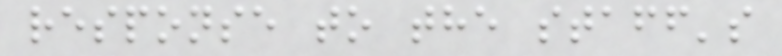response to the staff's
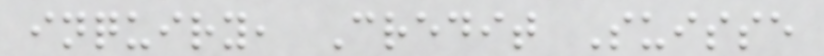inquiry, Credit Suisse
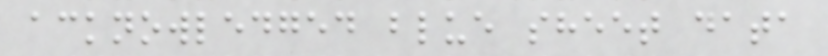acknowledged blue sheet data
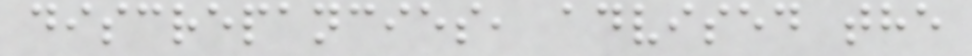discrepancies, advised the
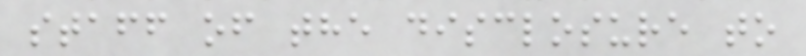staff of the disclosure to
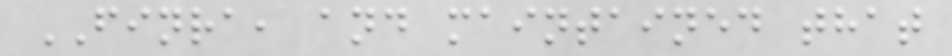FINRA, and maintained that
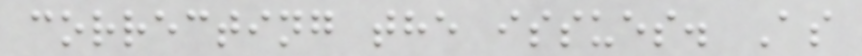correcting the issues. As
